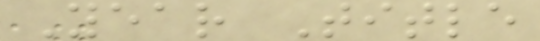Year Title
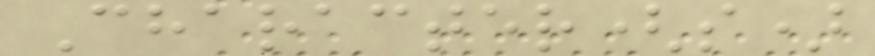Character(s)
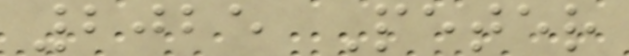2025 Peter
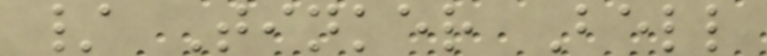/ Tinker Bell
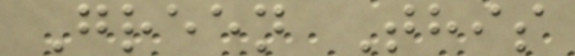Green This
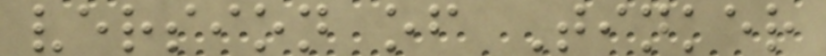version of Tinker
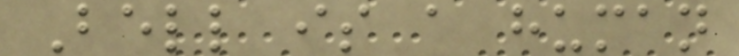Bell is a human
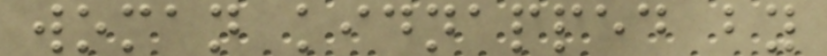woman kidnapped by
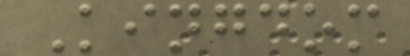Kingdom
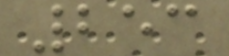253
